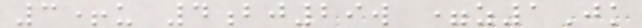3+u 4bj29w =z1Jk
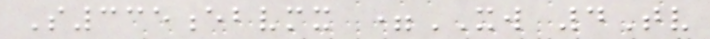S335ebvmx =XW 4Tv
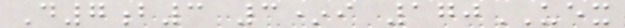D7b3 3*i 170UEX
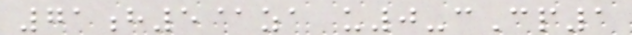71h5@za u0-cCp1
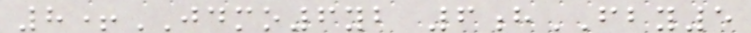8+JDMO6yb 6hFBY5
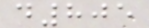d805
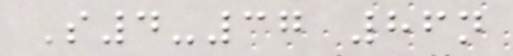S4-37 86n
